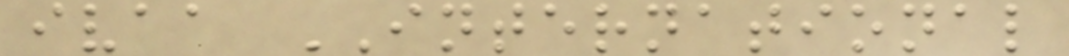ivaa INTERNATIONAL
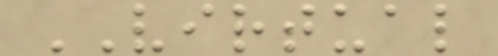VIRTUAL
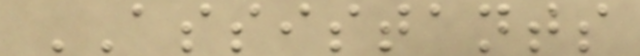ASSISTANTS
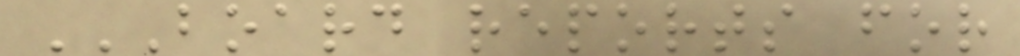BOARD REPORTS FOR
